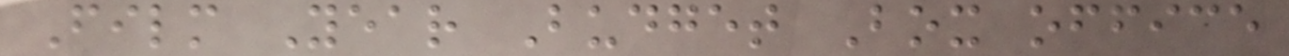Film Year Budget Box office
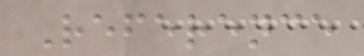Reference
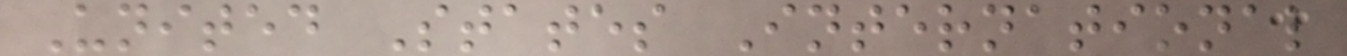United States International
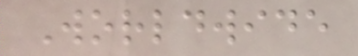Worldwide
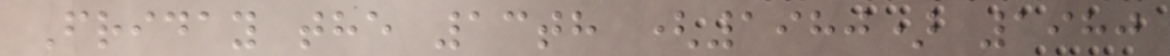Friday the 13th (1980) 1980
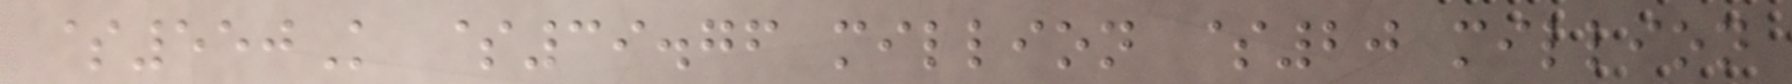$550K $39.76 million $20 million
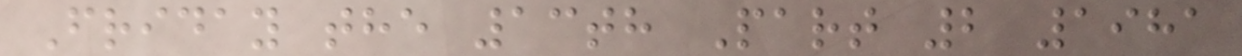Friday the 13th Part 2 1981
